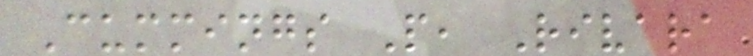Cummings P, Rivara
